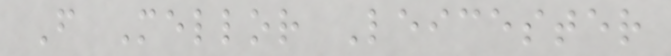F Mellor Leicester
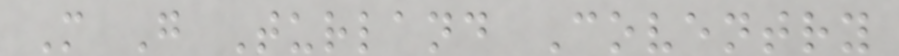M G Turland Coventry
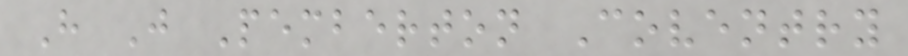H J Pemberton Coventry
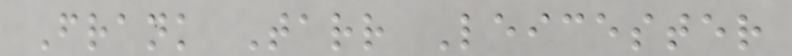Frank Tarr Leicester
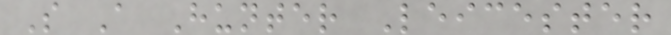S A Hunter Leicester
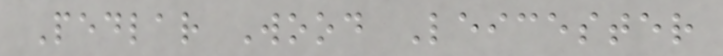Pedlar Wood Leicester
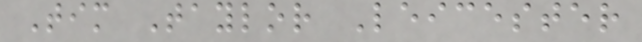Tim Taylor Leicester
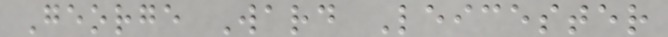George Ward Leicester
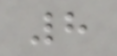8
